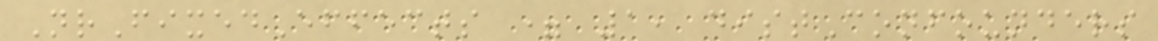NrFixedEffects = 1, distConfounders
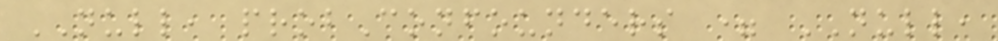NULL, probConfounders = NULL,
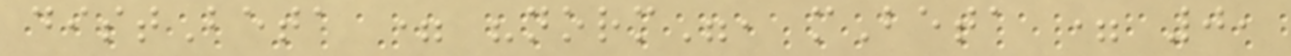distBeta = "norm", mBeta = 0,
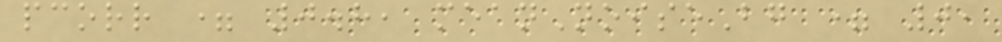pcorr = 0.8, meanNoiseBg = 0,
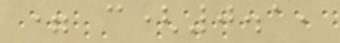= c(0.1,
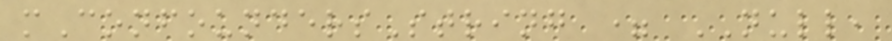mConfoundersString = NULL,
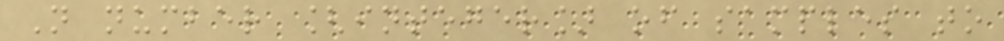N number [integer] of samples to
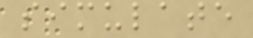simulate
